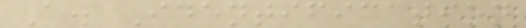A. Identification
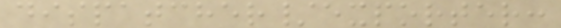dispatcher/exporter:
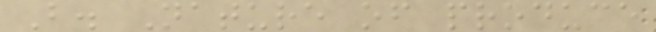B. Nature of produce
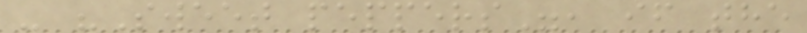- "Sweet peppers", if the
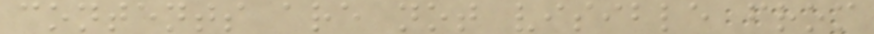contents are not visible from
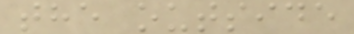the outside
